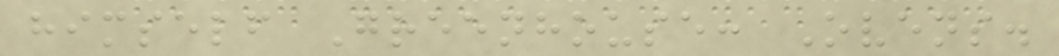himself Greenhouse: Ovens.
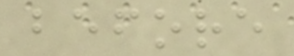before
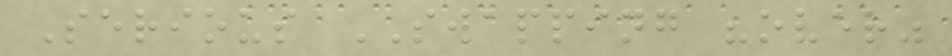Serious SWAPPING "over"
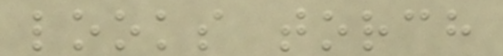looks torch
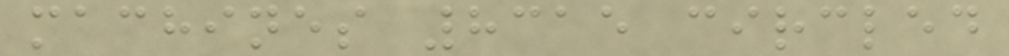machines 8315 circled
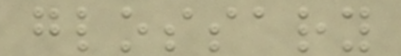glossary
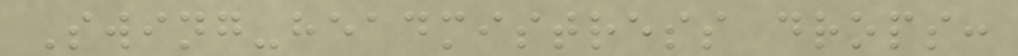Swing-headmistress drops:
